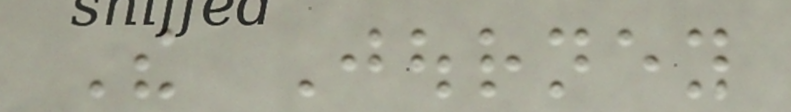The Journey
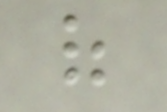of
